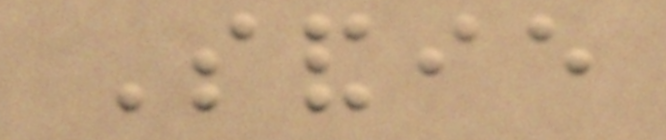Sandie
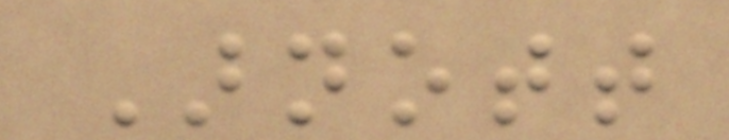Arnott
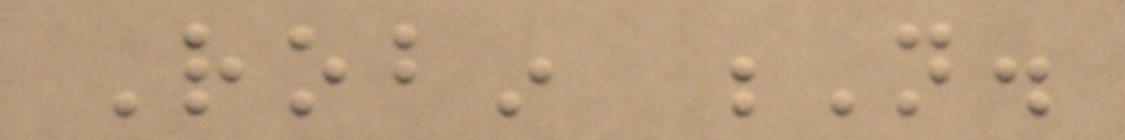Robin N.
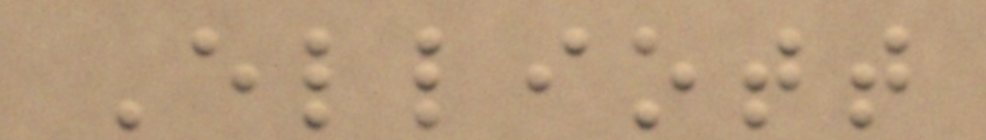Elliott
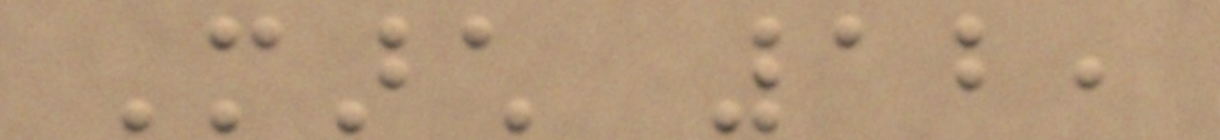March 12,
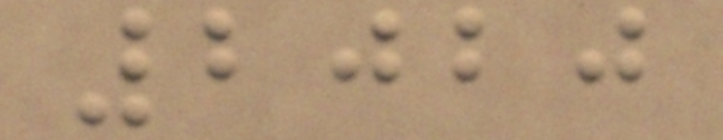2020
